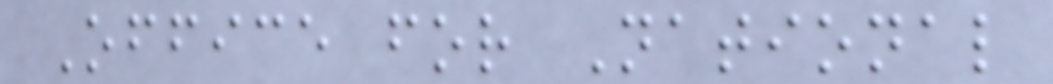Office for National
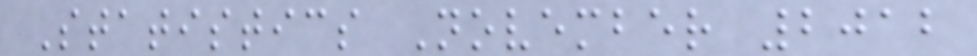Statistics November 2012
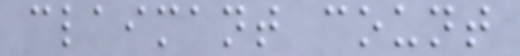claimant count
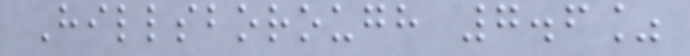Hillsborough 7.6%
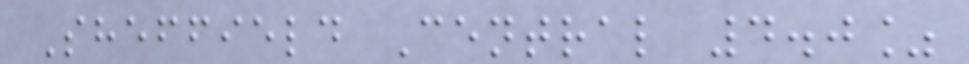Sheffield Central 4.0%
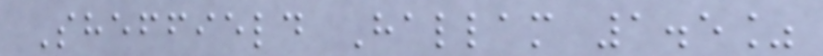Sheffield Hallam 1.5%
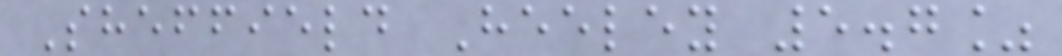Sheffield Heeley 5.7%
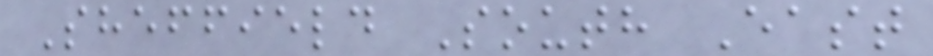Sheffield South East
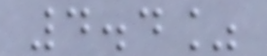4.4%
